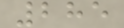285
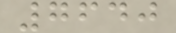7640
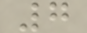7
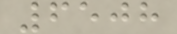6508
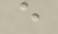e
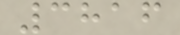3816
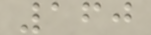160
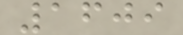1609
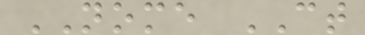NOME CT
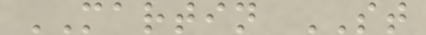MARTIN ST
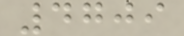4709
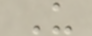U
